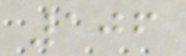106
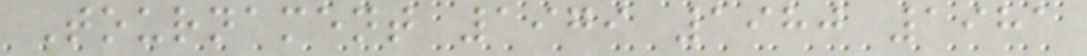Tournament 1979 1980 1981
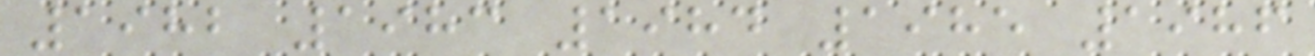1982 1983 1984 1985 1986
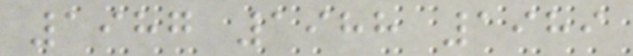1987 1988 1989
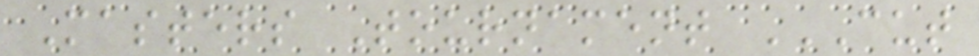Masters Tournament CUT
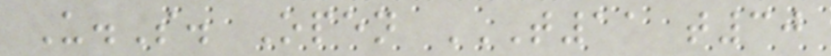U.S. Open T11 T30
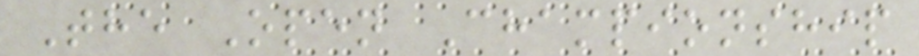The Open Championship
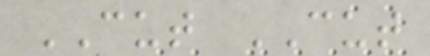CUT CUT
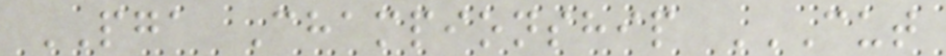PGA Championship CUT
